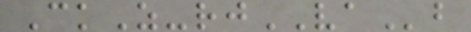CkZ-rjVAb
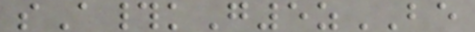sA#kG5zBE
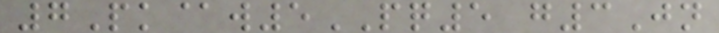7Pk@w5PQ5 g3Jn
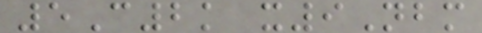5C2k x9Nbm
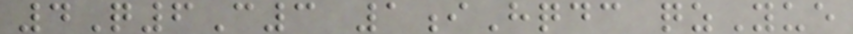4Q6C3 1iHqdc qzYue
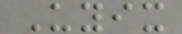Uyix
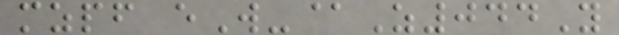mzpf eW-@Z044Y
